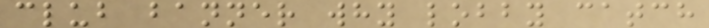club banner why lobby catch
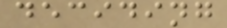deciding
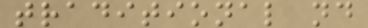traditional nd
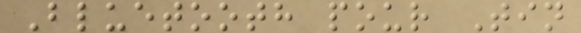Bluetooth pour Tin
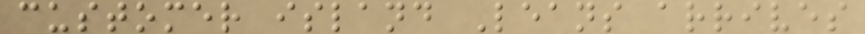customer island Leans arrives
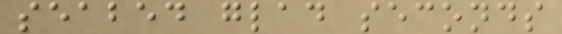seabed glad seconds
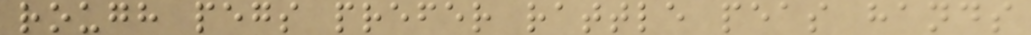rough pegs prefer rattle peas hands
